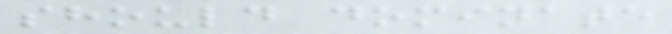should dominate
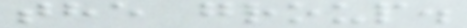the group.
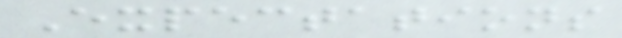Expectations
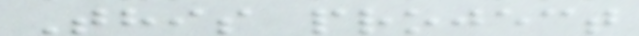This project
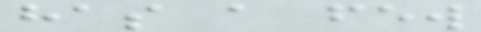has a few
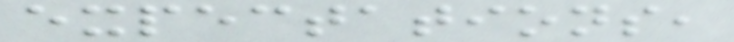expectations,
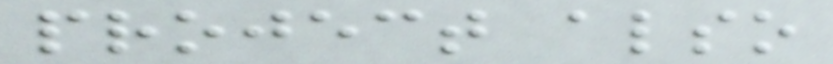project also
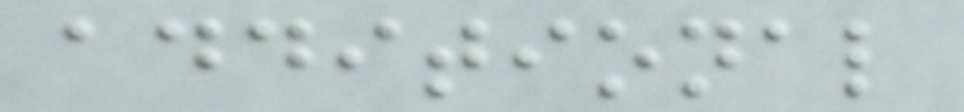additional
